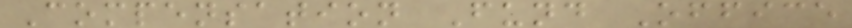Compensation Fund Office
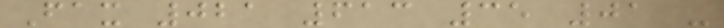Fax 021 613 35 01 -
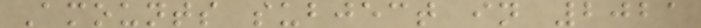Amounts subject in 2021
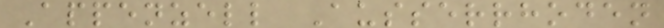Appenzell Ausserrhoden
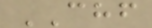CHF
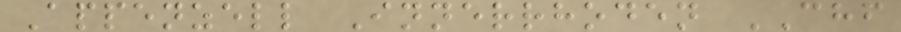Appenzell Innerrhoden CHF
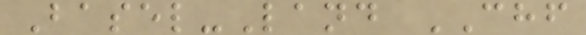Basel-Land CHF
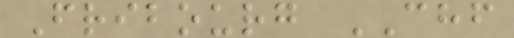Fribourg CHF
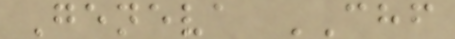Geneva CHF
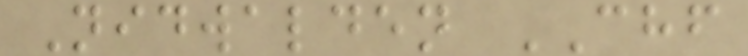Nidwalden CHF
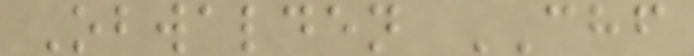Obwalden CHF
